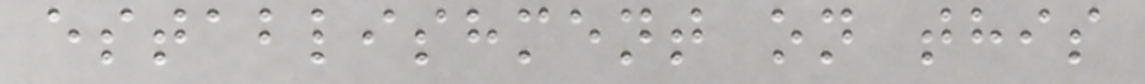establishment on this
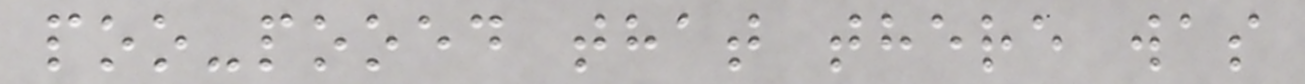poo-pooed that there was
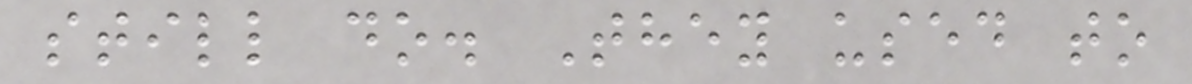still do. They used to
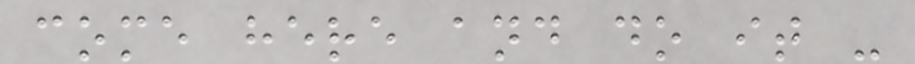come here and do it -
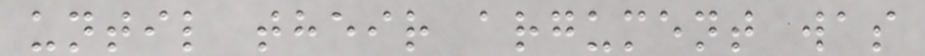until their argument was
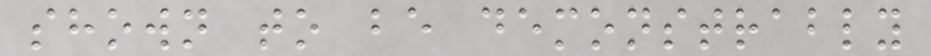shown to be demonstrably
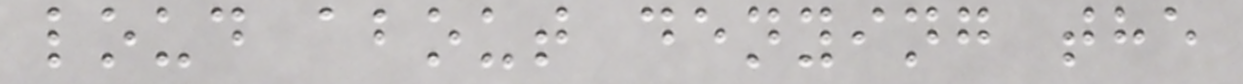loud about denying the
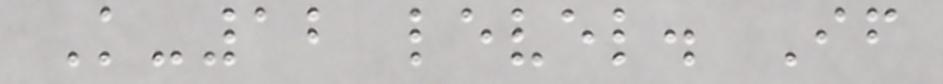K-12 level. If
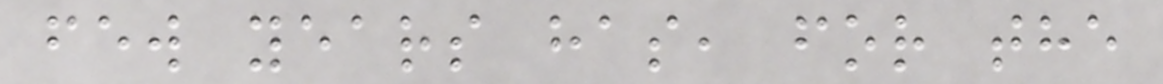few years has, for the
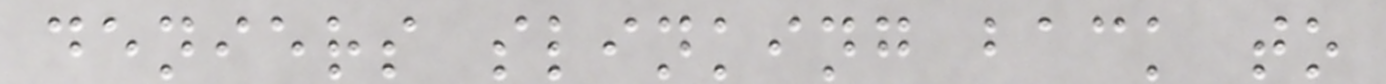deniers slinking back to
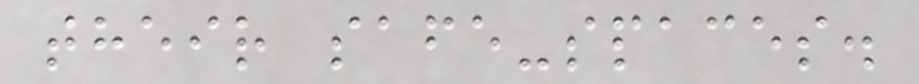their safe-spaces.
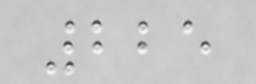225
